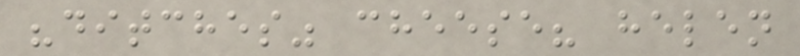"ditches" cheese? helen
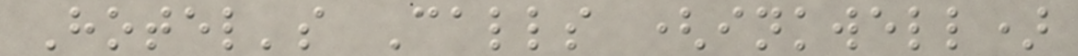Hotel's Calls (inkwell)
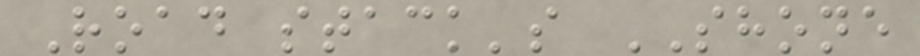Road stack's SHONE
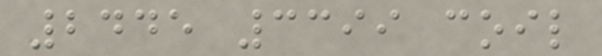2445 3399 coil
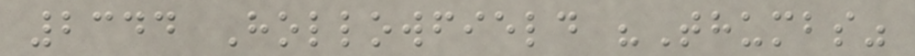2344 Hollowfield "Thumbs"
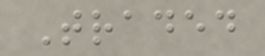Traded
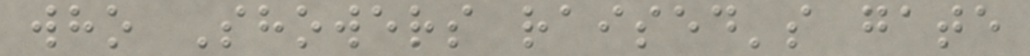who Showers raised's gate
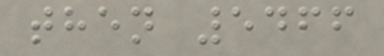then 5466
